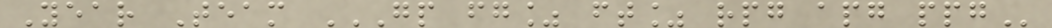Year Team GP FG% FT% RPG APG PPG
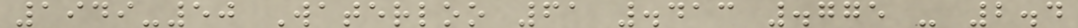1949-50 Waterloo 61 .413 .775 - 2.4
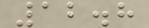12.8
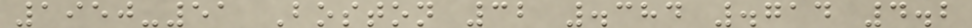1950-51 Boston 32 .384 .714 4.2
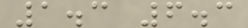1.3 6.3
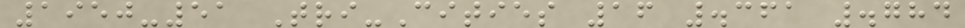1950-51 Tri-Cities 16 .361 .784
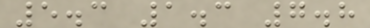5.3 1.3 7.8
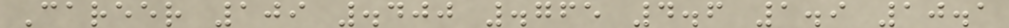Career 109 .400 .765 4.6 1.9 10.1
